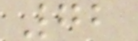72
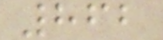862
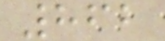862
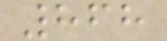868
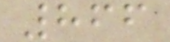866
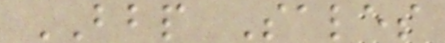BBP Sales
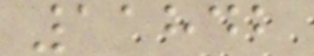11842
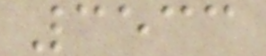3533
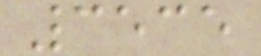3535
